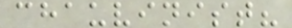chauvinist?
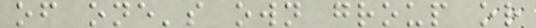of one's own group or
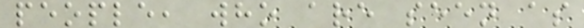people, who are seen as
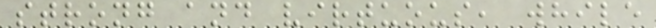strong and virtuous, while
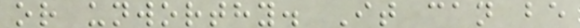or unworthy. It can be
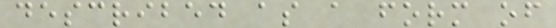described as a form of
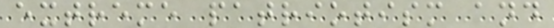extreme patriotism and
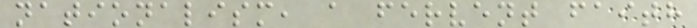nationalism, a fervent faith
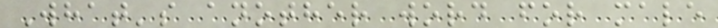What's another word for male
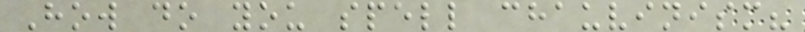How do you spell chauvinism?
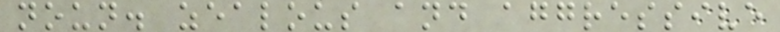noun. zealous and aggressive
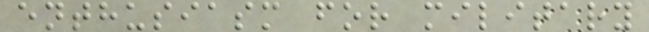enthusiasm for military
